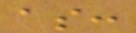as:
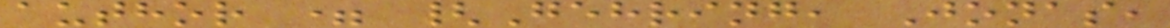author = {Gehring, Jonas,
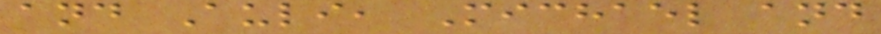and Auli, Michael and
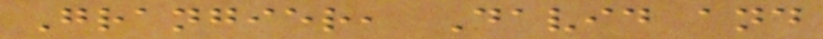Grangier, David and
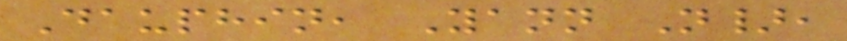Dauphin, Yann N},
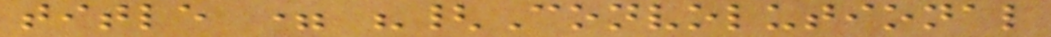title = "{Convolutional
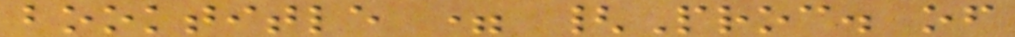booktitle = {Proc. of
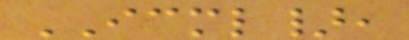ICML},
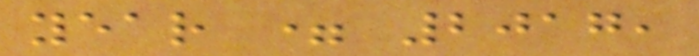year = 2017,
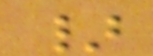}
